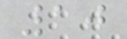10
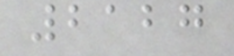2127
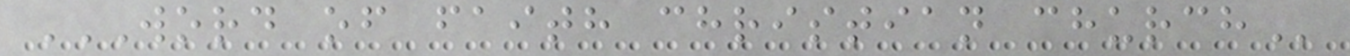WORD OF FAITH CHRISTIAN CHURCH
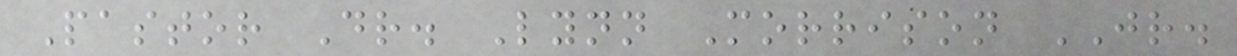Pastor Dr. Lynn Morrison JR.
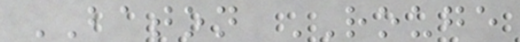BATON ROUGE
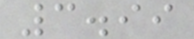3.99
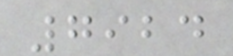7924
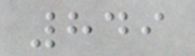849
